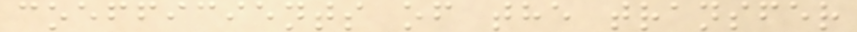coefficients of the transfer
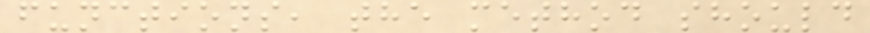functions, the method should
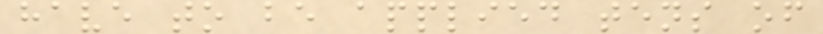have to be applied tens of
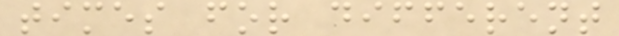times for different
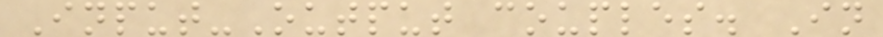Input-Output couples. In
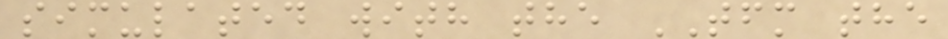simulated with the TFM the
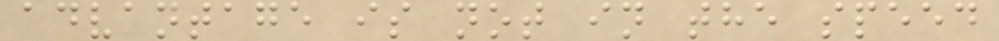advantage is not in the speed
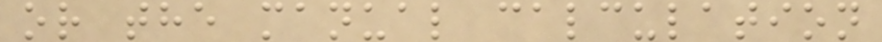or the manual calculation
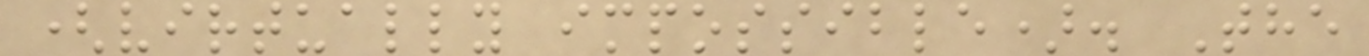(virtually impossible). The
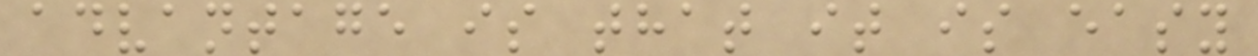advantage is that it is easy
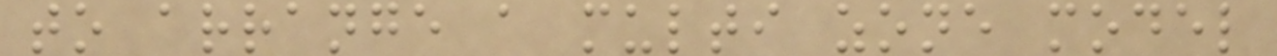to arrange a multi zone model
